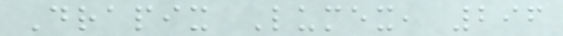Drapix Lumex, 296
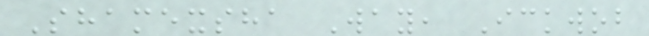Shamexsha Way, Ickwob
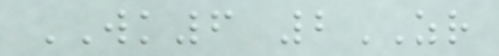WK6 2ZR
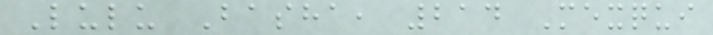Lulu Basha, 214 Mexqui
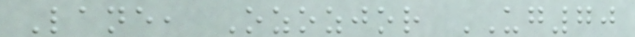Lane, Ozozjor UG70
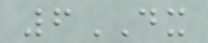6DX
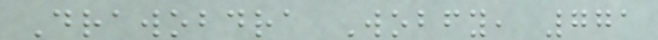Drawobdra Wobfy, 771
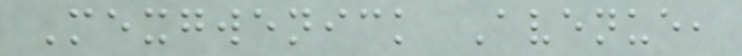Mexgwenick Avenue,
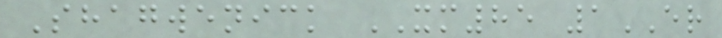Shagwenick XM85 1ER
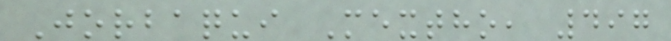Jorbaqui Mextho, 497
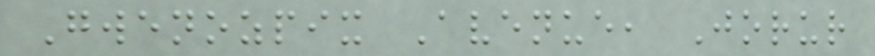Gwenozpix Avenue, Jorur
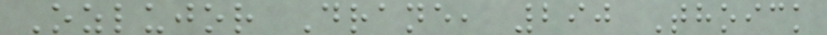Ozlujor Drane, 290 Thoick
